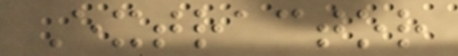Extractor
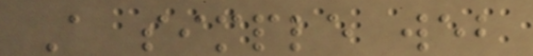A simple web
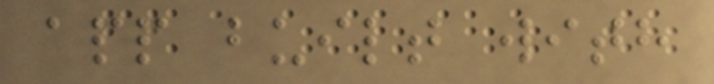app built with
